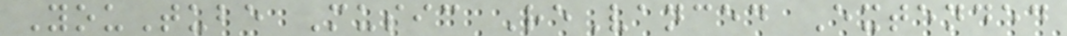YouTube Music ReVanced Extended
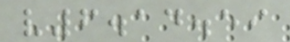v6.14.59
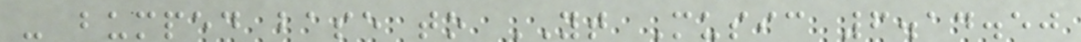- bumped base to YT Music 6.14.50
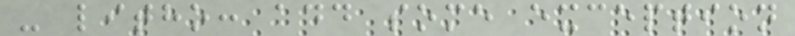- litho: add some exception
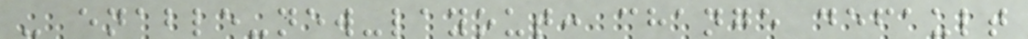- enable-new-layout: change default
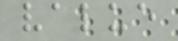value
